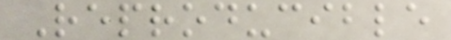Reproducible
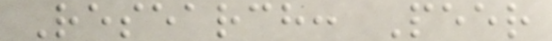Research: Peer
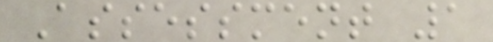Assessment 1
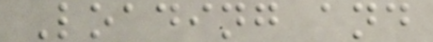Loading and
